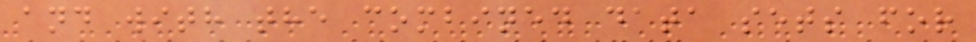and with the combined data sets for
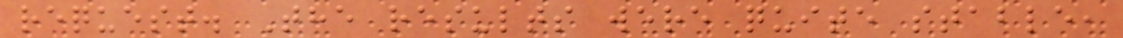request. The results were quite stable,
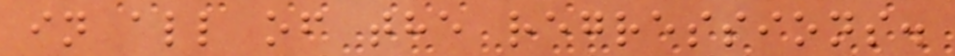in all of the regressions.
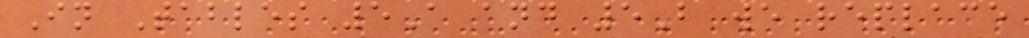In Tables 5A and 5B we replace
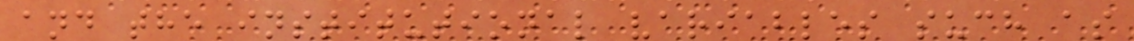and the institutional variables such as
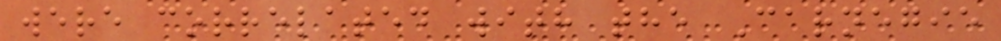were correlated with the Carnegie
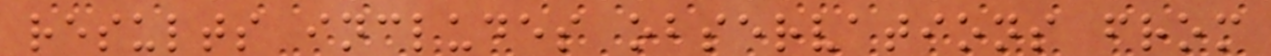results includes observations from
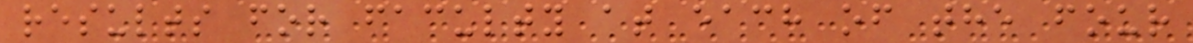results for faculty at each of the four
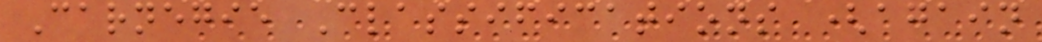Carnegie Classifications (again
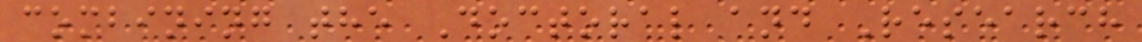combining the Doctoral and Research
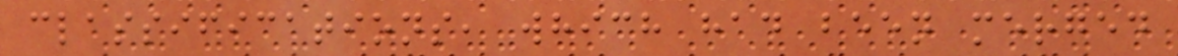classifications, which had been merged
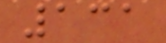131
